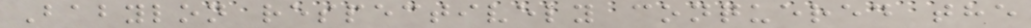Babylon respectively conquered the
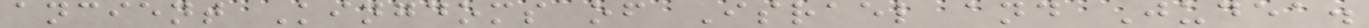ancient Kingdoms of Israel and Judea.
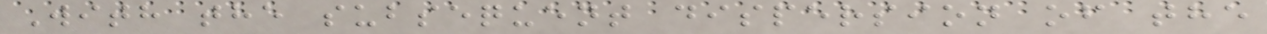With the subsequent dispersion of the
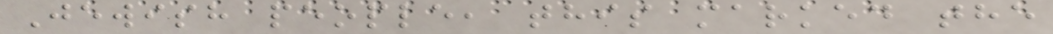Jewish people, this marked the
